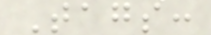Tags:
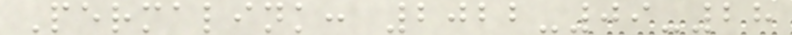Permalink: 2022-09-28
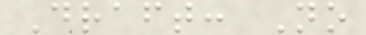Draft: No
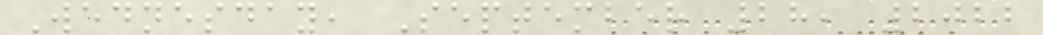Wednesday, September 28, 2022
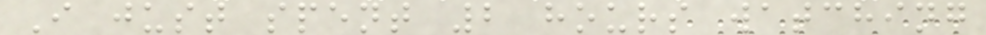I just spent 2 hours watching
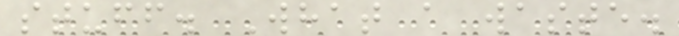stuff. What a waste.
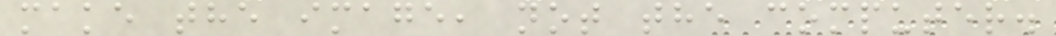make the image, not the computer.
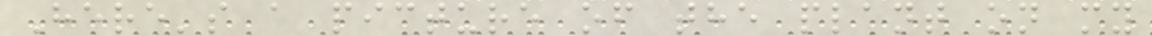Here's a picture of the plant on my
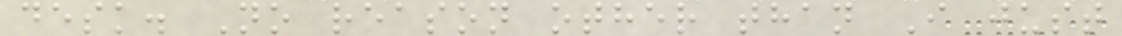desk. No reason other than I just
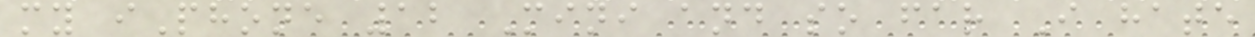my iPhone 12 Mini and so far I hate
